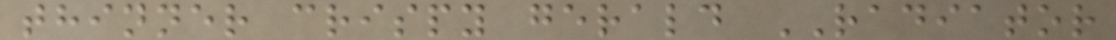thinner crispy gerald RADIATOR
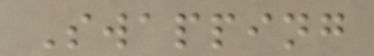Swapping
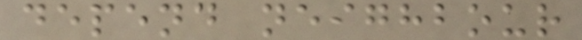depend neighbour
